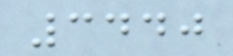3440
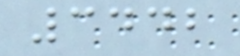3442
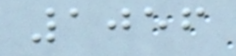1056
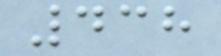438
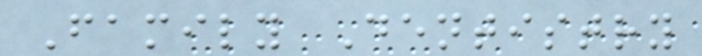Family Dentistry
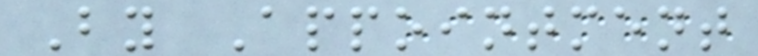By Appointment
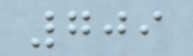709
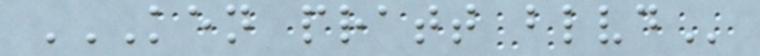KEN PRATT BLVD
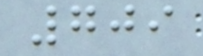709
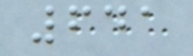641
